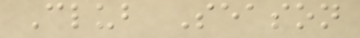Club Season
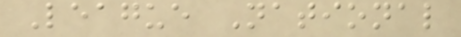League National
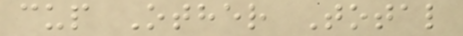cup Other Total
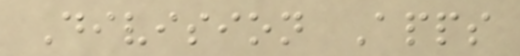Division Apps
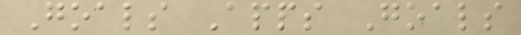Goals Apps Goals
